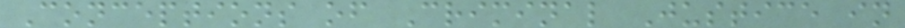Conceptions of Criminal Justice in
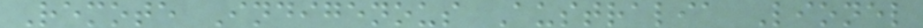Remote Indigenous Australia Lionel
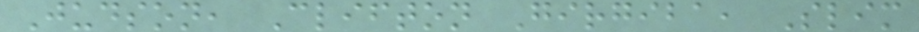Judson, Clifton Girgiba, Slim
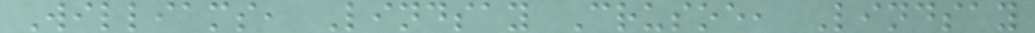Williams, Lindsay Crusoe, Lindsay
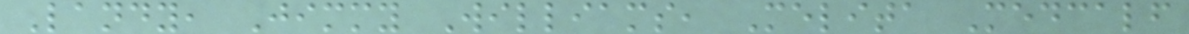Landy, Jimmy Williams, Melita Medcalf
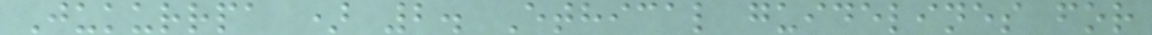Jukurrpa ) 2. Ethical guidelines for
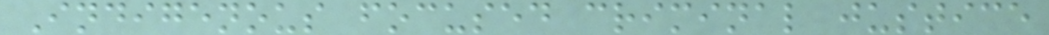Indigenous focused criminal justice
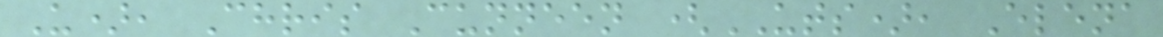U), Chris Cunneen (UTS), Elena
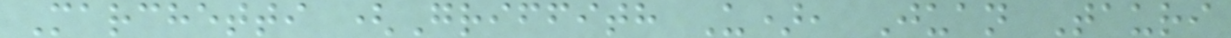Marchetti (Griffith U), Juan Tauri
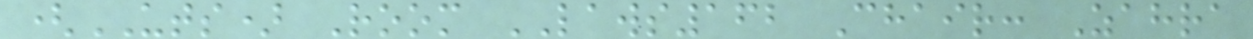(UTS) Room LAWS162 Chair: Zahra
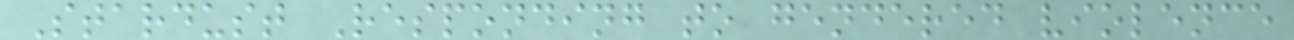Stardust Responding to gendered violence
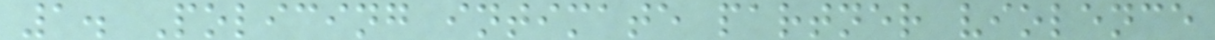1. Policing intimate partner violence
